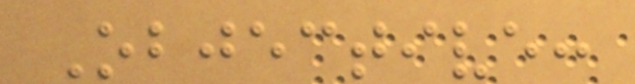Objective:
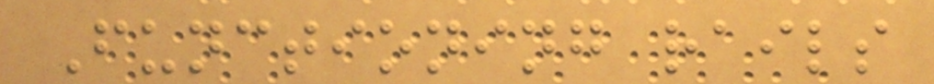Functioning rails
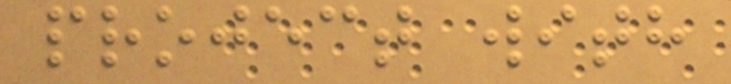project with
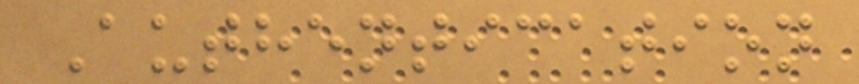Authentication
